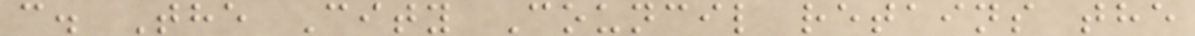c. The City Council retains the
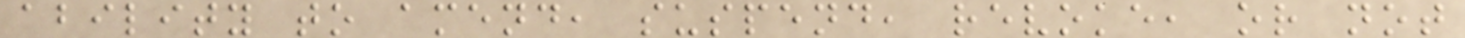ability to amend, suspend, revoke, or not
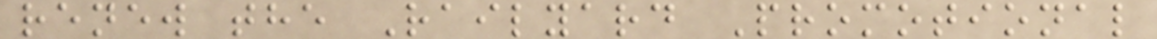renew the Railyard Promotional
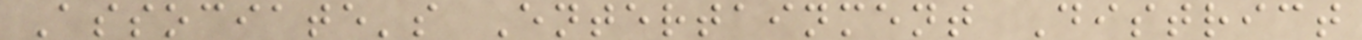Associate's Entertainment District
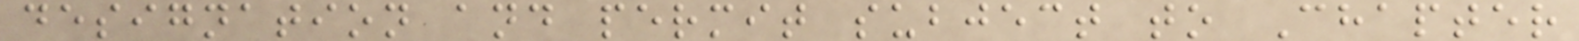designation and permit subject to Chapter
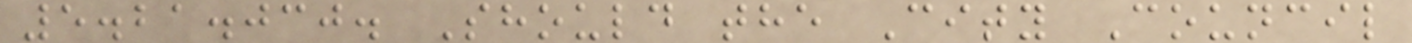5.21.030. Should the City Council
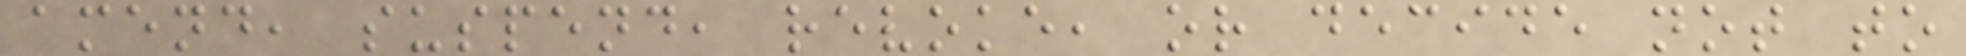amend, suspend, revoke, or decide not to
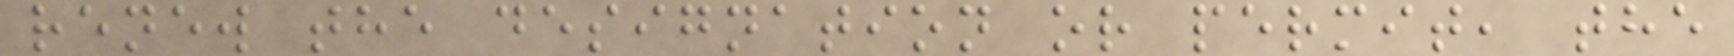renew the designation or permit, the
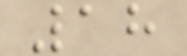18
